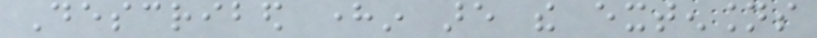Described herein are the extensions
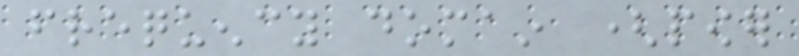frequency domain (power
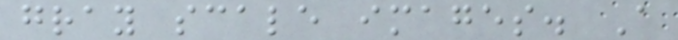gray scale images. A
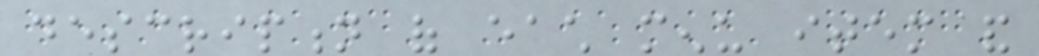description of each menu item and
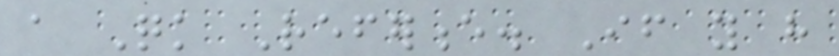a Quick Reference. If you have
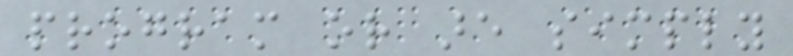program or are simply
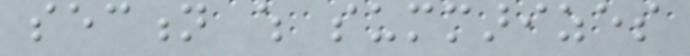section which summarizes
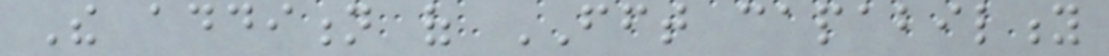The addition of FFT capability
